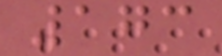173
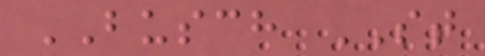BUSCH ST
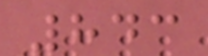843
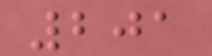201
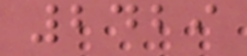2429
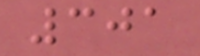301
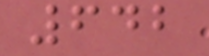642
